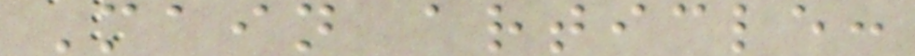Main article:
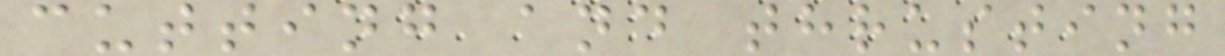cutting and thrusting
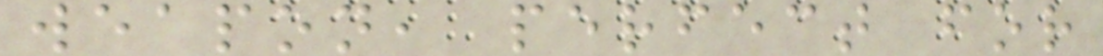weapon, perfect for
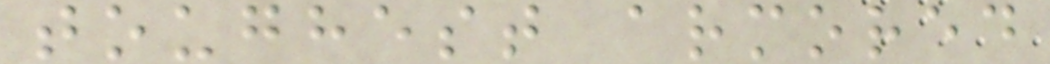toughest armored
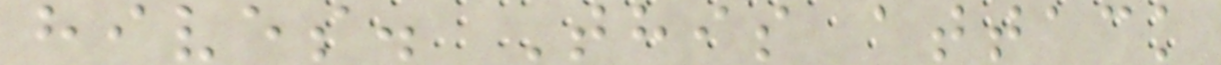hives. This attack
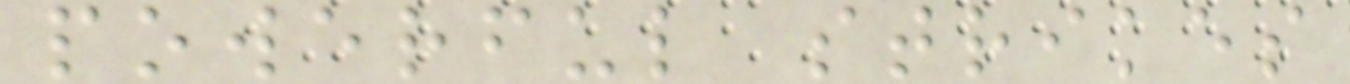powerful strikes
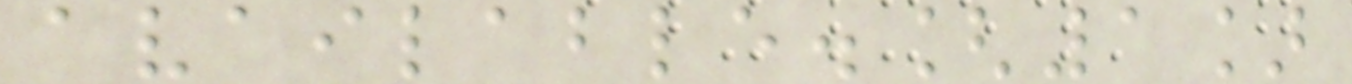available.[1]
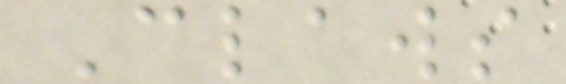Claws
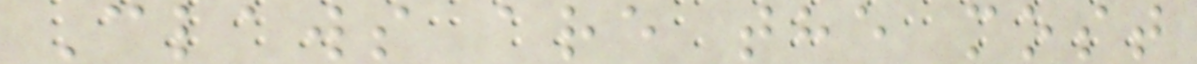Claws are the most
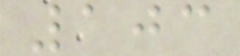103
